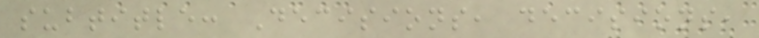subtitle: Decisions, decisions,
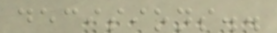decisions..
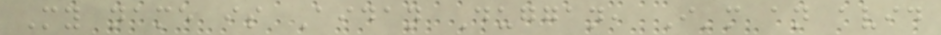My name is Aidan Duggan, I'm an avid
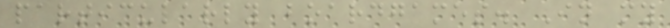particularly boardgames. In my
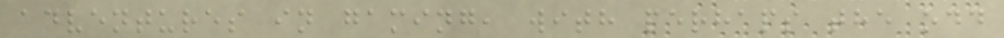adventures in gaming, with perhaps the odd
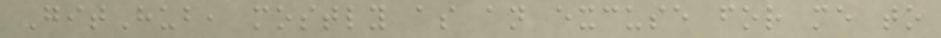GitHub, mostly as an excuse for me to
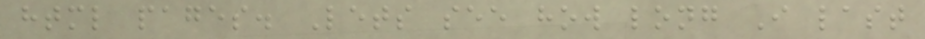html pages. Lets see how long I last
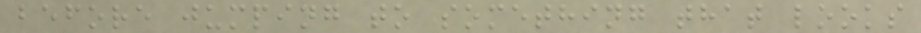before jumping to something that looks
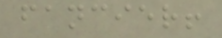fancier!
